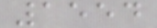1554
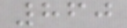860
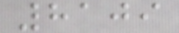8109
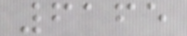6165
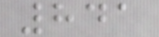841
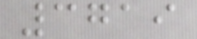3719
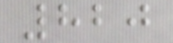820
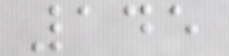145
